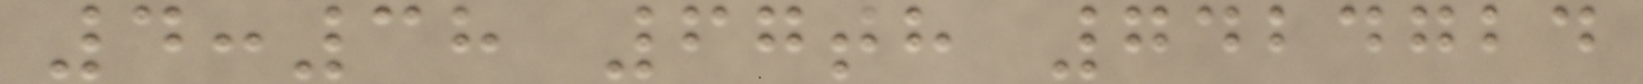4:38 67th 7424724
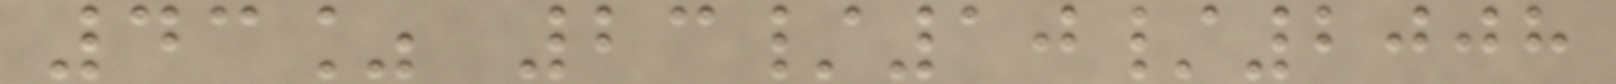43% 23/10/2008
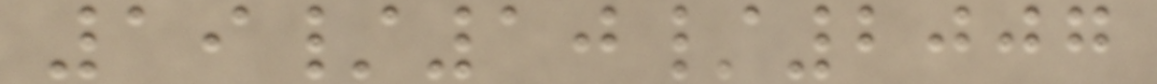19/10/2007
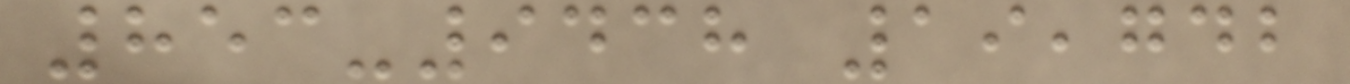853-9438 19,742
